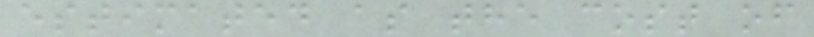estimated as the cost of
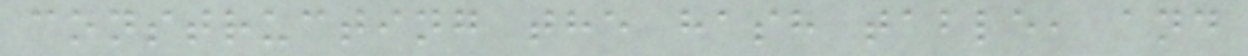constructing the hash table, and
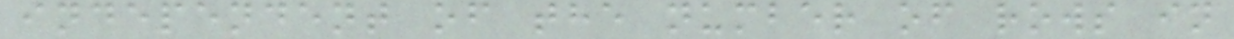independent of the number of rows in
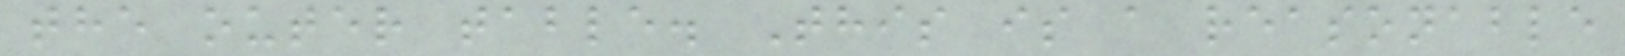the outer table. This is a reasonable
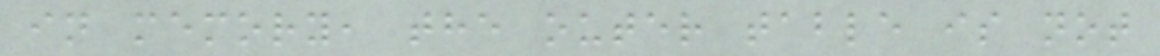in memory, the outer table is not
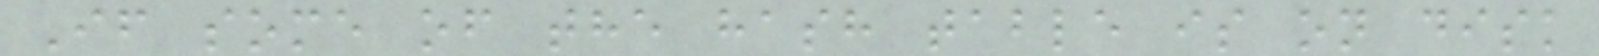If some of the hash table is on disk
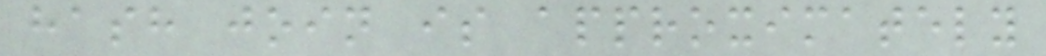hash join is approximately
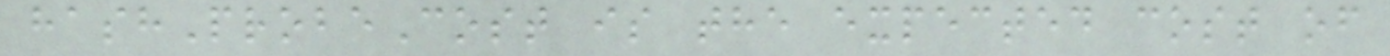hashProbeCost is the expected cost of
